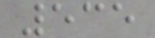535
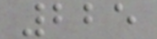225
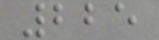225
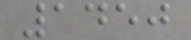1450
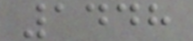1448
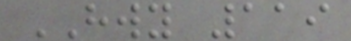HWY 119
